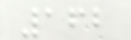162
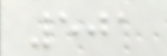501
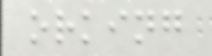orking
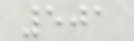501
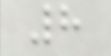8
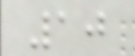10
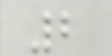2
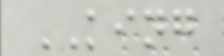KING
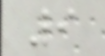9
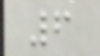6
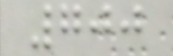700
